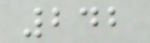242
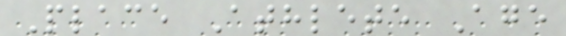Place Athlete Age
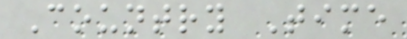Country Time
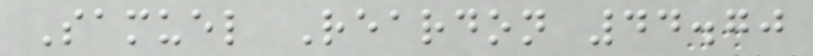Samuel Reardon 44.70
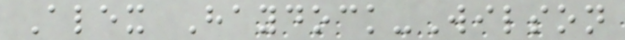Alex Haydock-Wilson
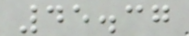45.37
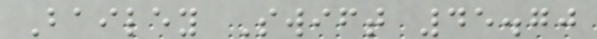Bailey Swift 45.70
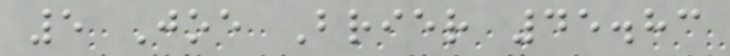5 Joe Brier 45.83
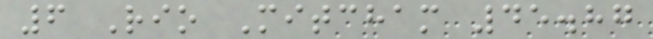6 Rio Mitcham 45.87
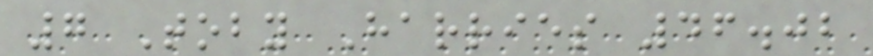7 Toby Harries 46.02
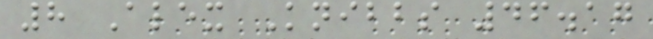8 Alex Knibbs 46.17
